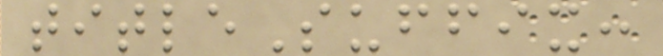titleSuffix:
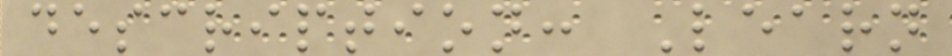description: Learn
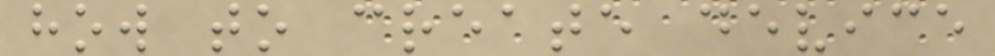how to create device
